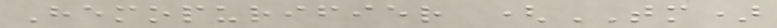Hemopurifier (TM)
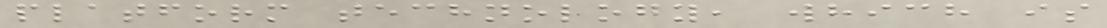platform technology, which is
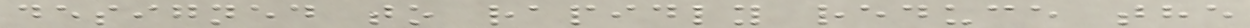designed to rapidly reduce the
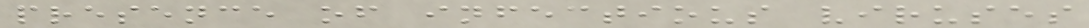presence of infectious viruses
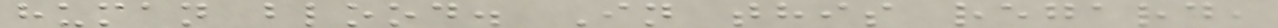human blood. In this regard,
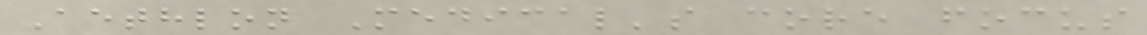Aethlon Medical's core focus
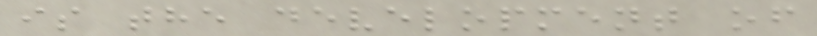is the development of
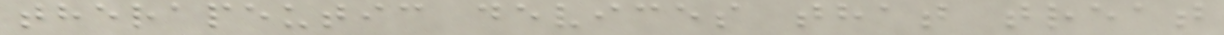therapeutic devices that treat
